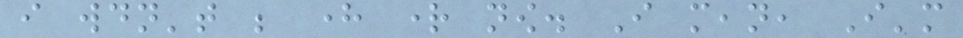i wouldn't be here right now. I mean, I'm
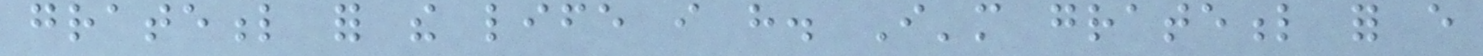grateful for the life i have. I'm grateful for every
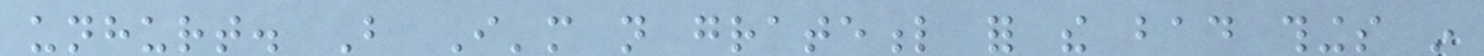unhurt. But I'm not grateful for the bad things in
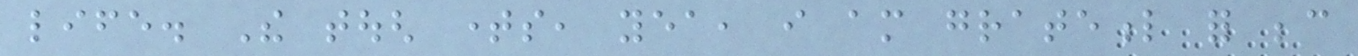life. The tough times, yea, i am grateful for because
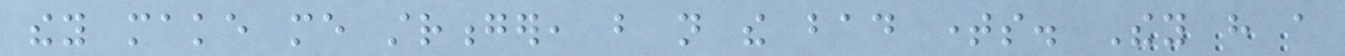they make me stronger, but not the bad times. They have a
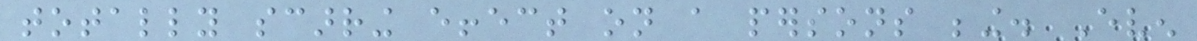totally scarring effect on a persons being. Even
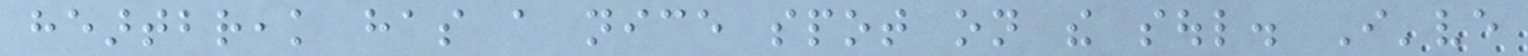heartbreak has a nice spot on the soul. I've
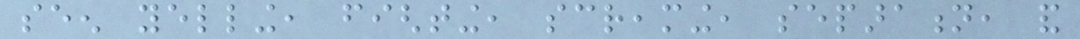seen yelling, fighting, screaming, separation, and
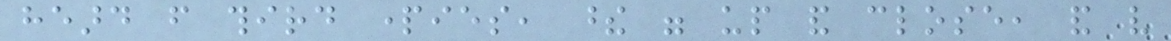heard from third parties, these were up and close, and very
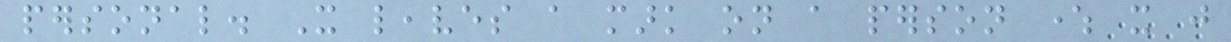personal. It leaves a mark on a person where it just
